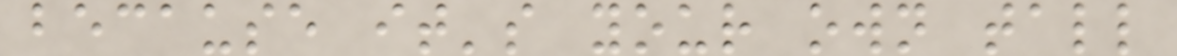because it's your own tall
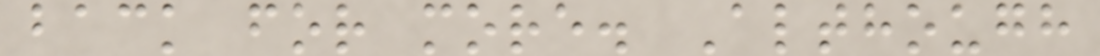back for more. Although
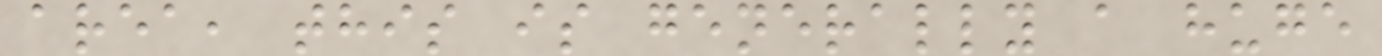area, this is generally a huge
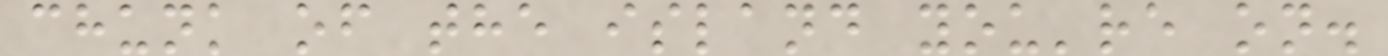chunk of the island you're on.
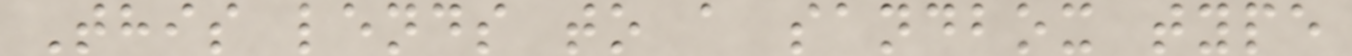This lends to a sandbox type
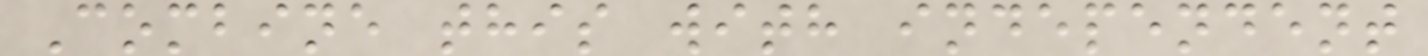Combine this with independent
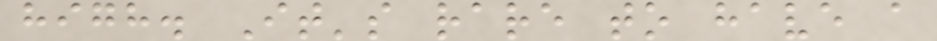high. It's rare to have a
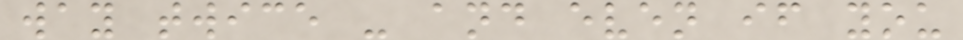way twice - and even if you
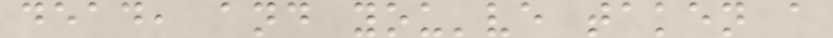dead, and you've taken a
